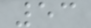53
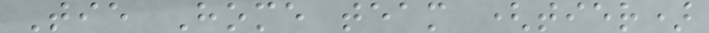Tie Home team (tier)
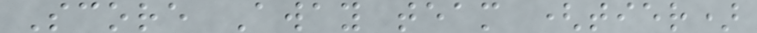Score Away team (tier)
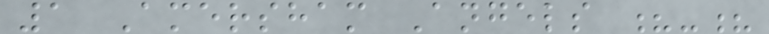1 Amersham Angels ?-?
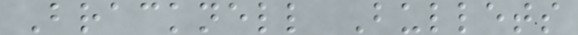Bracknell Bullets
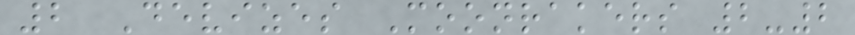2 Devizes Moonrakers 2-2
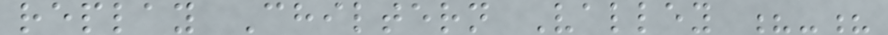replay Chiltern Valley ?-?
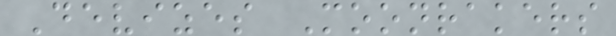Devizes Moonrakers
